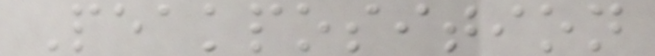Peakposition
